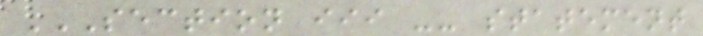SECTION III -- STATEMENT
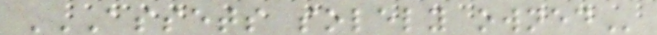ASSETS SOLELY OWNED
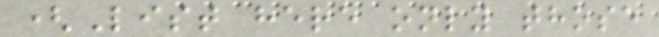(List here only those
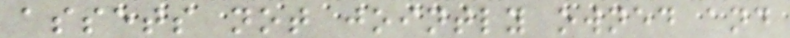assets not jointly owned and
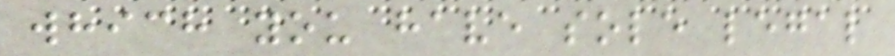which you have sole legal
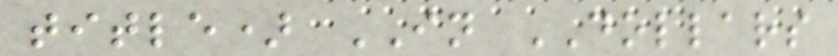title) IN DOLLARS
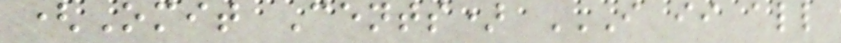(Omit Cents) I II ALL
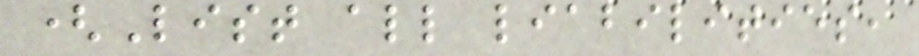(List all liabilities,
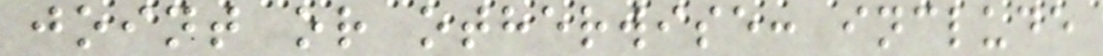joint or otherwise: include
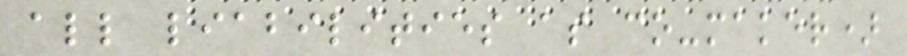all liabilities as co-maker)
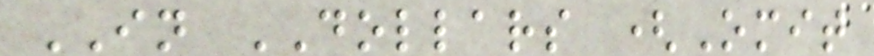IN DOLLARS (Omit
